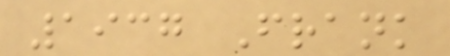1937 Frank
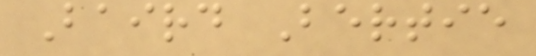Baird Bertie
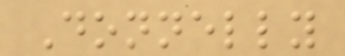Donnelly
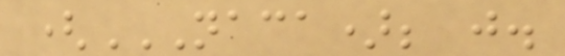(NACA); J.
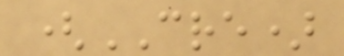(CRE)
